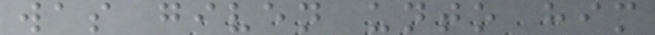was given unto him
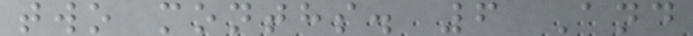two months. 6 And
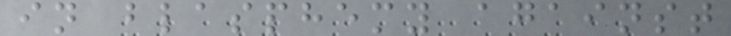in blasphemy against
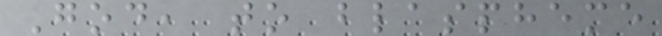God, to blaspheme
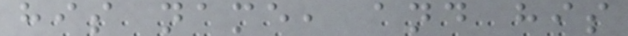his name, and his
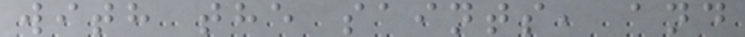with the saints, and
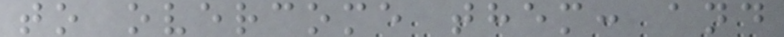to overcome them: and
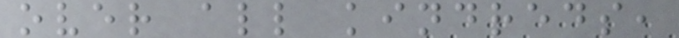over all kindreds,
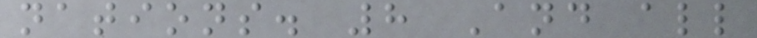nations. 8 And all
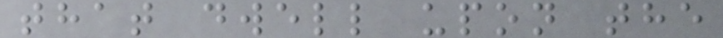that dwell upon the
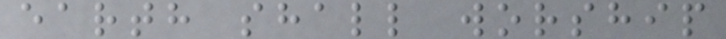earth shall worship
